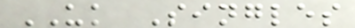UK Singles
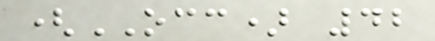(OCC) 42
